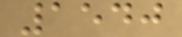1540
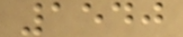1540
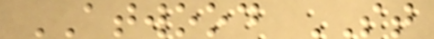ATWOOD ST
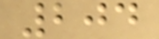204
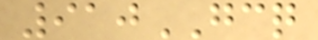910GCQ
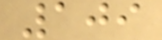109
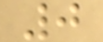0
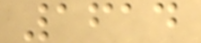1614
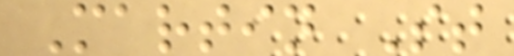Martin St
